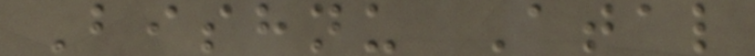Bishnu Atal
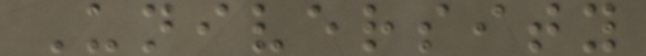University
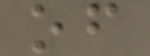of
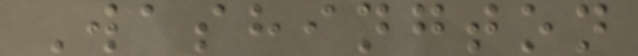Washington
